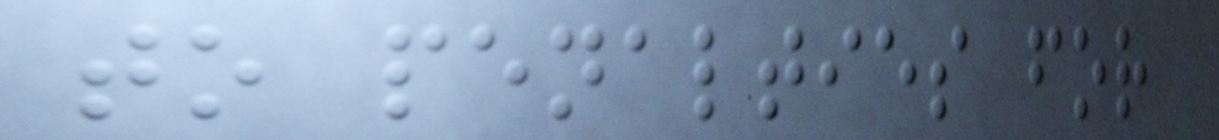to penalties for
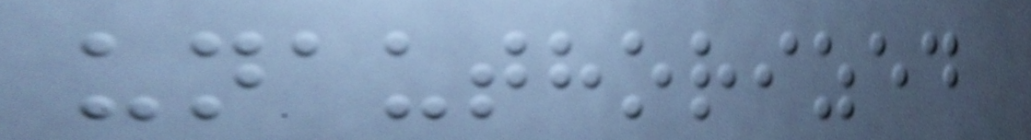unauthorized
